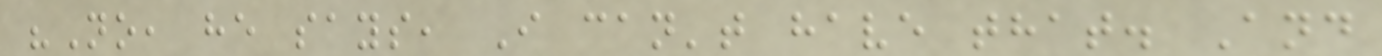"No, he says, I can't have that. And
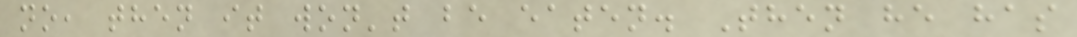no, then it won't be eaten. Then he has
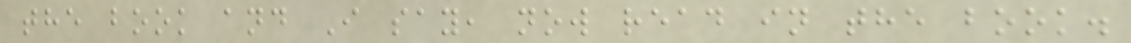the book and I say, now read in the book.
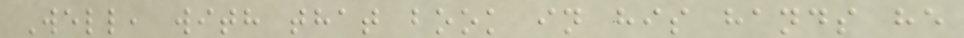Well, with that book in his hands he
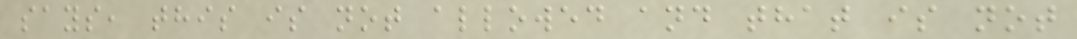says, this is not allowed and that is not
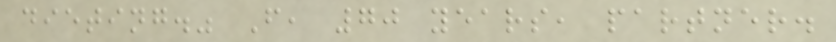dieting." F, 70 years, partner.
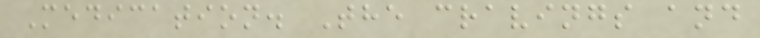Medication. The cravings and
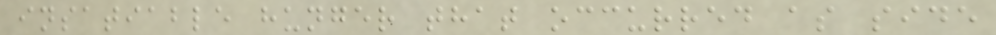insatiable hunger that occurred as side
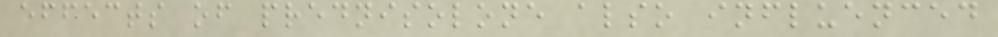effects of prednisolone also influenced
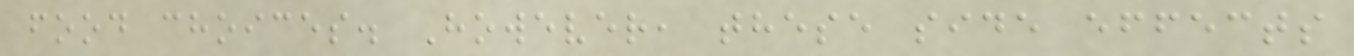food choices. However, these side effects
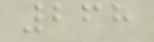268
